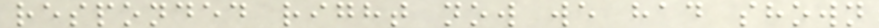responded right now we had shown
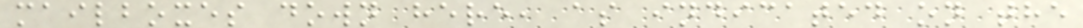mailboxes down here, as indicated on the
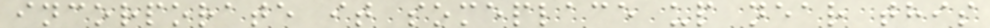incorporate it someplace up near this
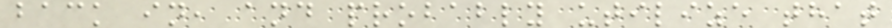back in, and probably utilize that
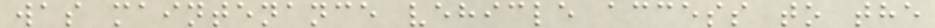was maintenance vehicle access to the
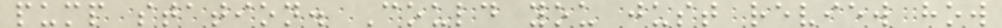pump station. Could you just review how
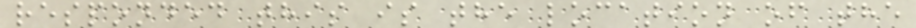responded this is the location of the
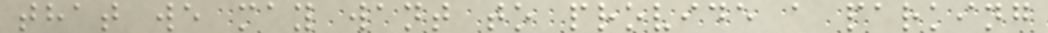that we may want to provide a parking
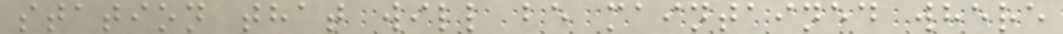station that will be maintained where
